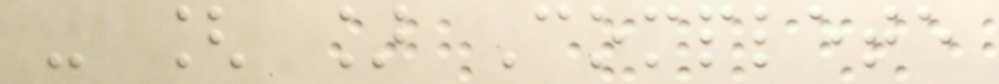- [ ] Complete
